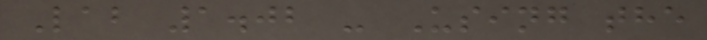Lab 1.02 - Using the
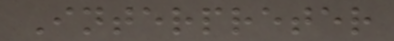Interpreter
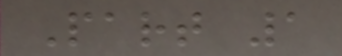Part 1
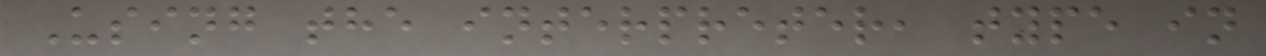Using the interpreter, type in
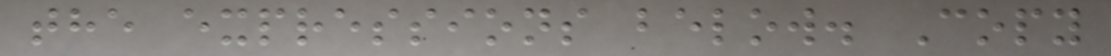the expressions below. Copy
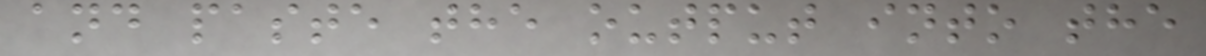and paste the output into the
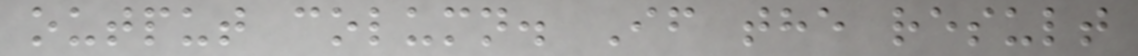output column. If the result
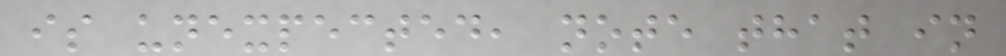is unexpected, note that in
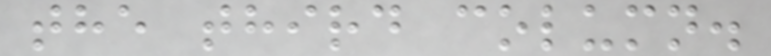the third column.
